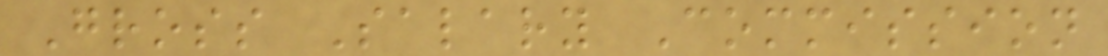Gross Salary Commission
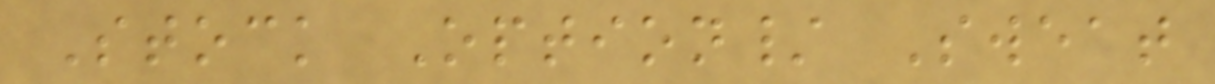Stock Option/ Sweat
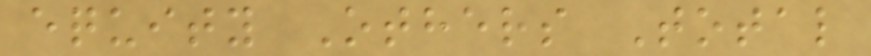equity Others Total
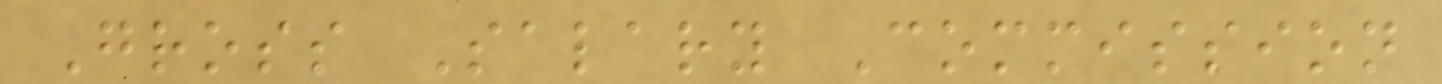Gross Salary Commission
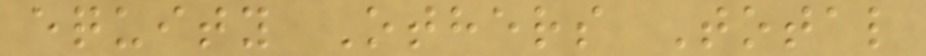equity Others Total
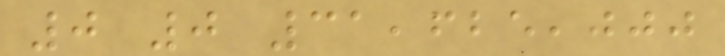0 0 31,625,000
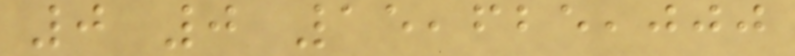0 0 15,625,000
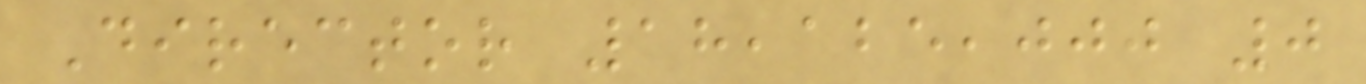Director 18,125,000 0
